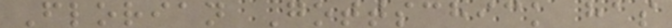Florian Gottschick has
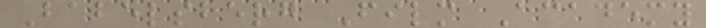Babelsberg Film Academy
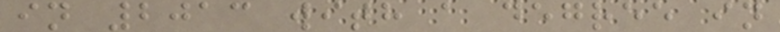in 2013 with a degree in
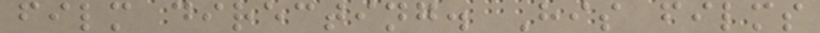film directing. His films
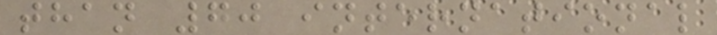than 70 international
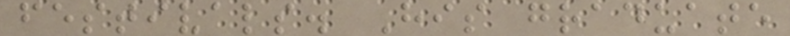festivals. His graduate
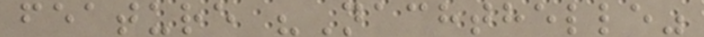feature "Nachthelle"
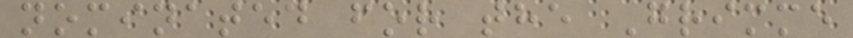nominated for the Grimme
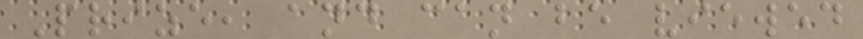Prize, and can be viewed
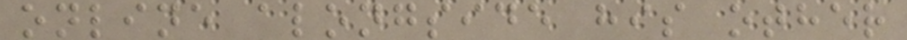online alongside his other
